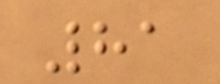81
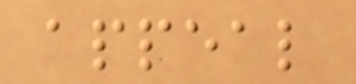appeal
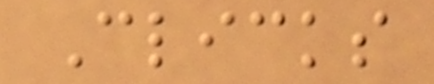Clicks
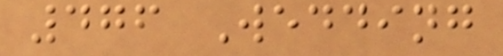476 Wedding
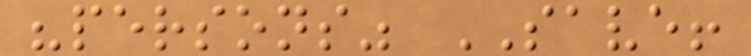"persons" SAVE!
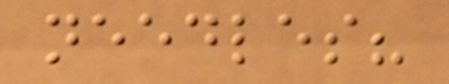needles?
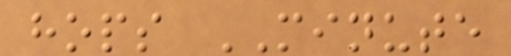hops MINUTE
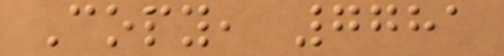Copy, 7781
